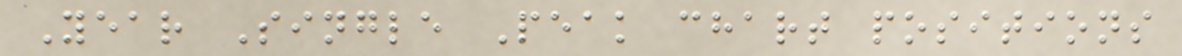Year Single Peak chart positions
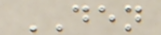DEN
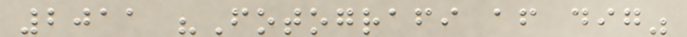2011 "Fotografi af dig"
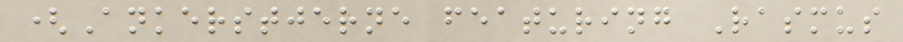(Ankerstjerne featuring Rasmus
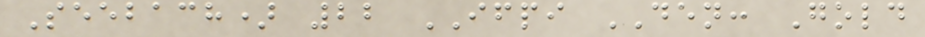Seebach) 22 IFPI DEN: Gold
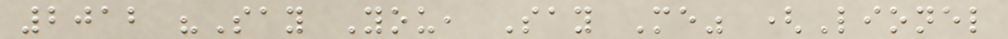2012 "Say You, Say Me" (Lionel
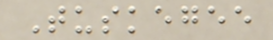Tuskegee
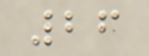26
